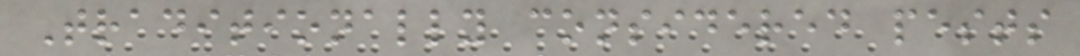Traditionally considered pests
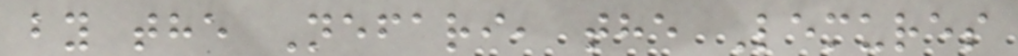by the Nefari, the Lemures
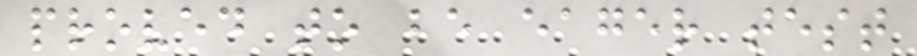proved to be eager test
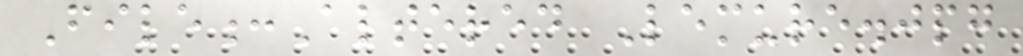File:Altered Lemure.jpg
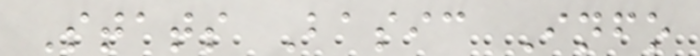Stats Basic Info
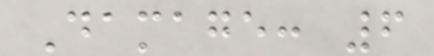Damage: 6
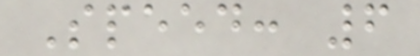Speed: 6
